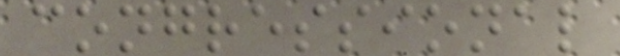congressional
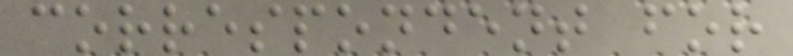correspondent for
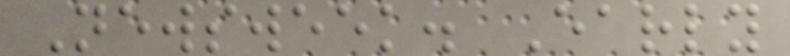Newsweek. Early
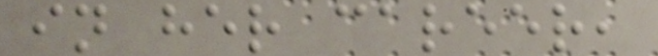in her career,
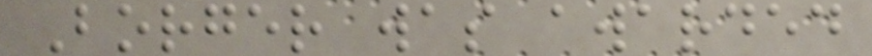Borger was awarded
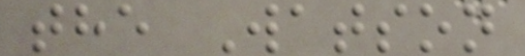the Watson
